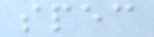spec
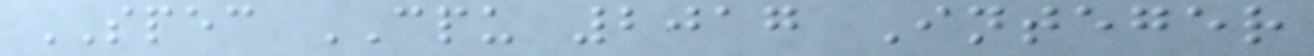SPEC CPU 2017 Integer
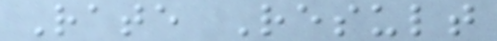Rate Result
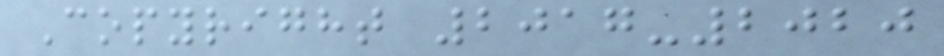Copyright 2017-2020
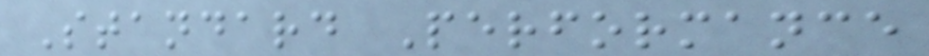Standard Performance
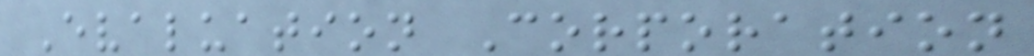Evaluation Corporation
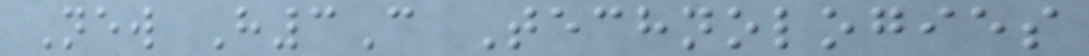New H3C Technologies
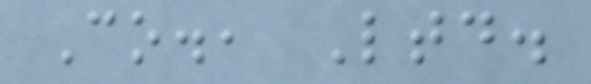Co., Ltd.
